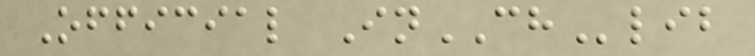Official InCHlib
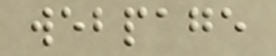webpage
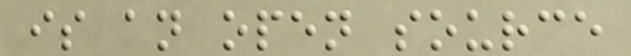is an open source
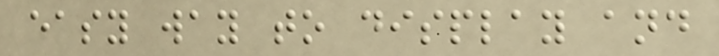easy way to display and
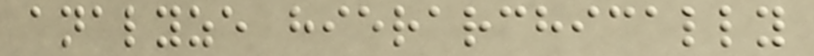analyze hierarchically
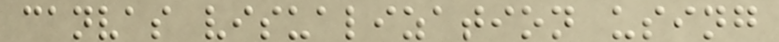canvas visualization using
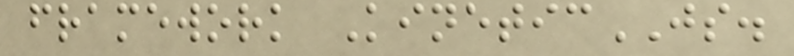framework KineticJS.
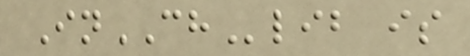InCHlib is
